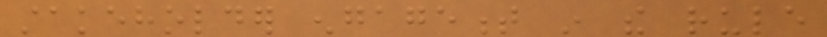stakeholder engagement in the rule
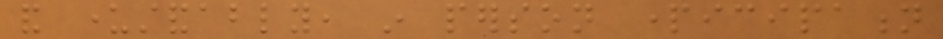and understandably, in person participation
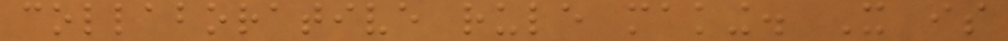collaborative rule making. It is
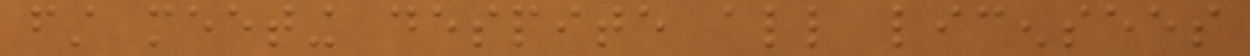first meeting despite all licensees
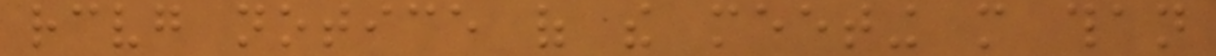receiving notice of the meeting more than
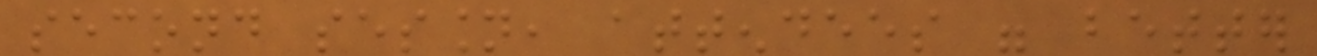second session, attendees were better
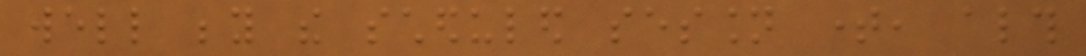well beyond the scheduled session time, although
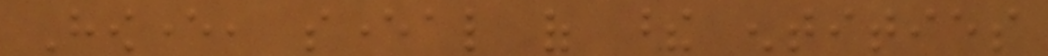However, several of these entities
